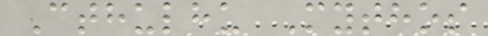Cthulhu Mythos
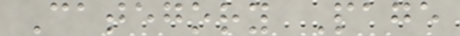Category Page
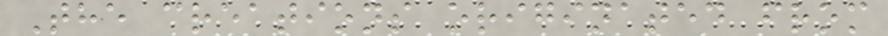The creations originated from
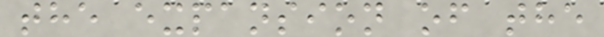the expansion of the
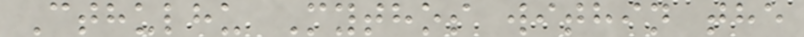Cthulhu Mythos within the
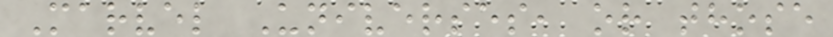Marvel Universes, or those
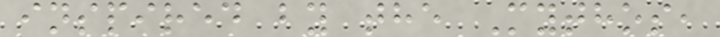inspired by the Mythos,
